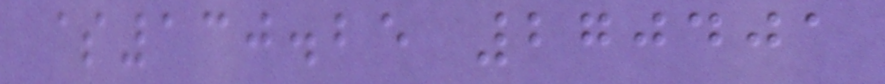$130.25 270401
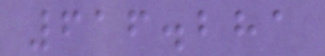616.281
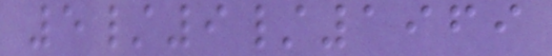5/9/1969
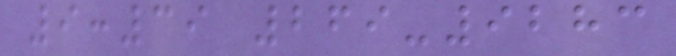9:39 269-9283
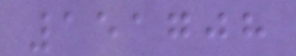151708
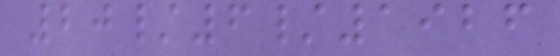20/6/1926
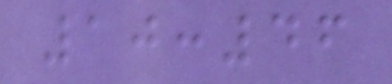10:46
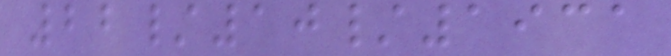22/10/1931
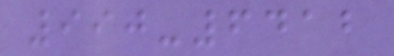990-6412
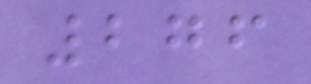276
